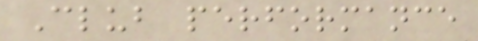Club performance
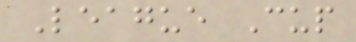League Cup
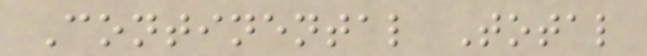Continental Total
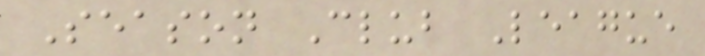Season Club League
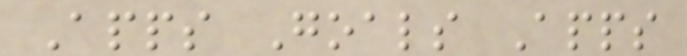Apps Goals Apps
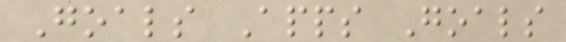Goals Apps Goals
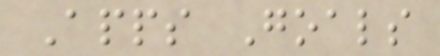Apps Goals
